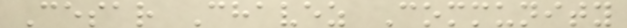Cesar Chavez Community
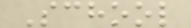School
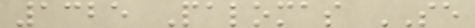1325 Palomas SE
